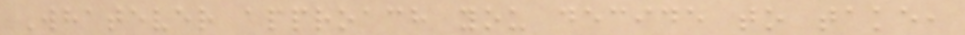Whatever approach you decide to take,
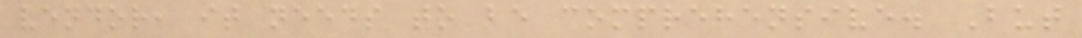vendor, it needs to be comprehensive. But
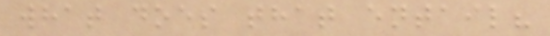what does that entail?
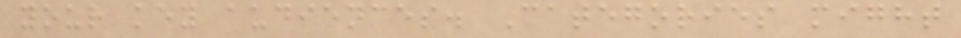your key audiences. Categories might
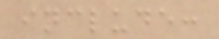include:
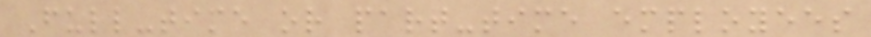Full-time or part-time employees
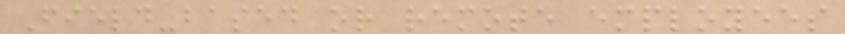Field-based or remote employees
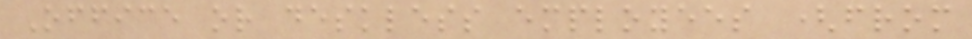Office or deskless employees (from
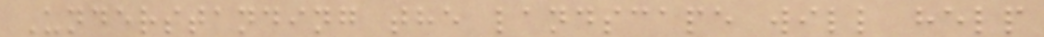Understanding the landscape will help
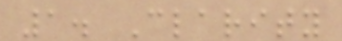1. Clarity
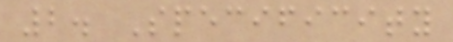2. Specificity
